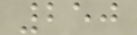250
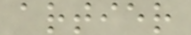artier
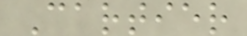Cartier
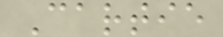Cartie
